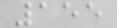155
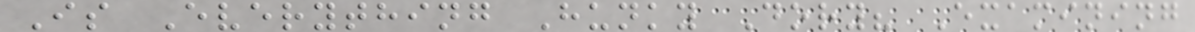Is Everything Hunky Dory? Examining
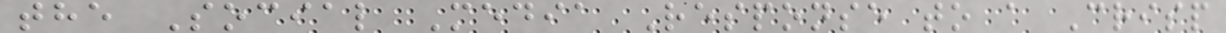the Social Media Response to a Crisp
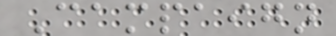Campaign
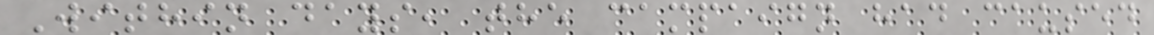Within days, the campaign had caused
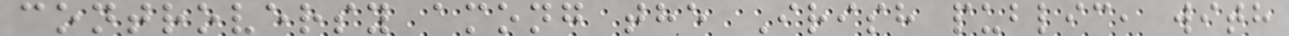controversy among the Irish public, with
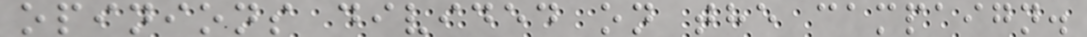opinions divided on the campaign.
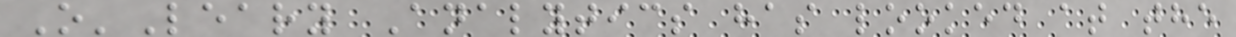O'Leary Analytics has looked at the
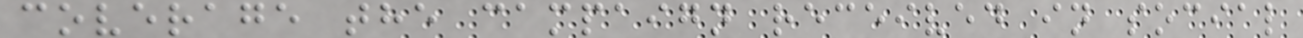coverage the campaign received in social
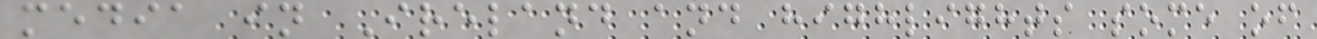media in Ireland and highlights some of
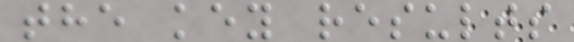the key results
